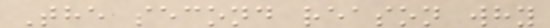The second reason why
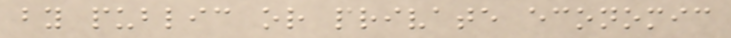by public or private economic
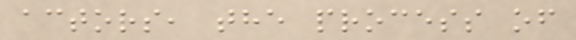actors, the process of
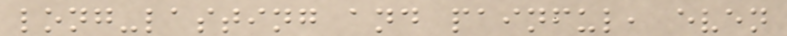long-lasting and painful, even
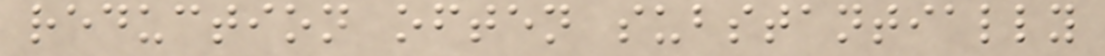reduction often substantially
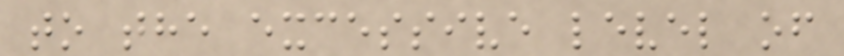to the excessive level of
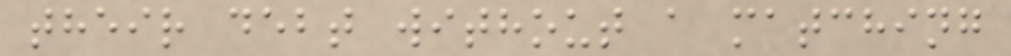their debt without a matching
